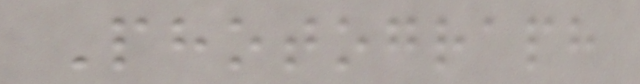Photograph
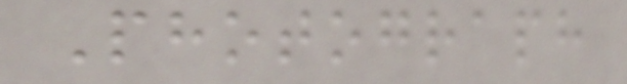Photograph
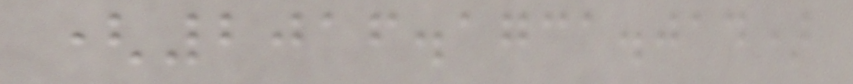(2016.1731.014)
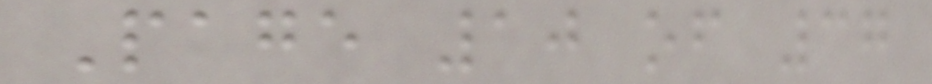Page 10 of 37
